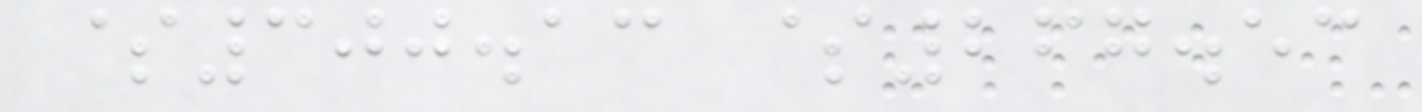$300.13 $267.53
